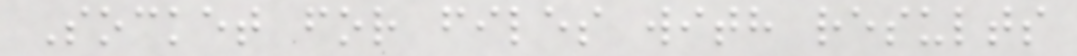Socket for files with results
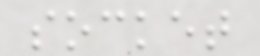socket
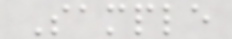Sample
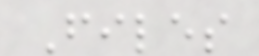Files
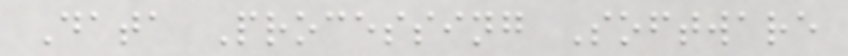Data Processing Software
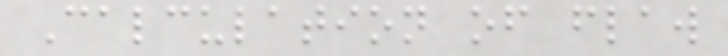Calculation of flaw
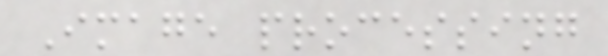Image processing
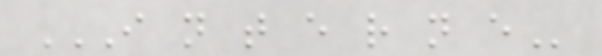I N T E R N E
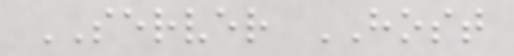SERVER HOST
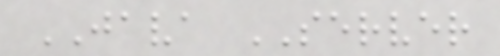JAVA SERVER
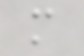m
